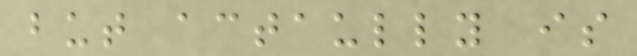but actaully is
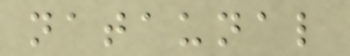nataunal
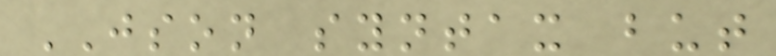JSON syntax but
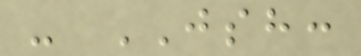- JSH:
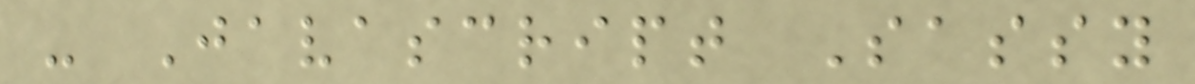- Javascript Sassy
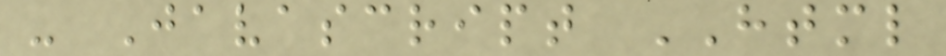- Javascript HTML
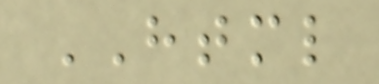HTML
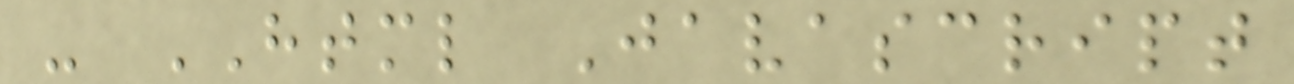- HTML Javascript
